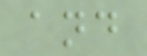and
